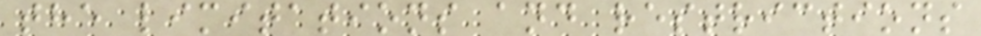the limitations and restrictions
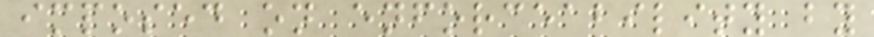imposed on enforceability by
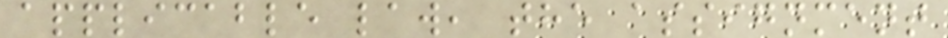applicable law, the assignment
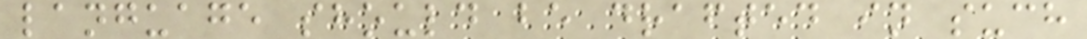language should be drafted in such
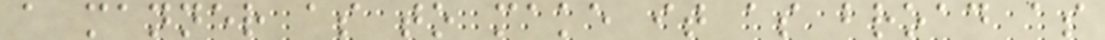a manner as to make it as broad as
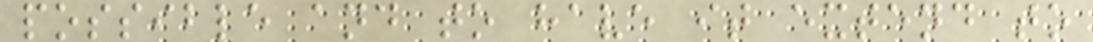possible and to have it extend to
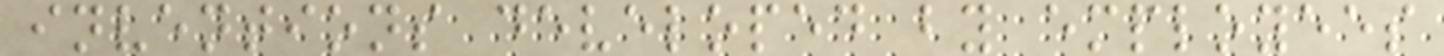inventions developed by employees
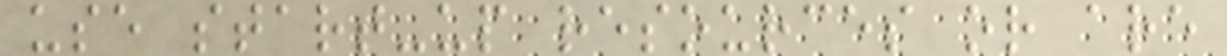use start-up resources or are
